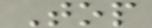Top
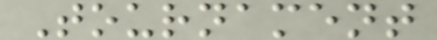Tournament
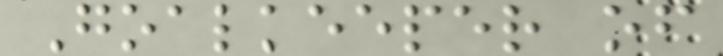Goalkeeper of
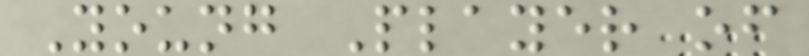Young Player of
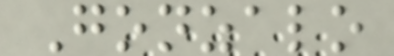Gonzalo
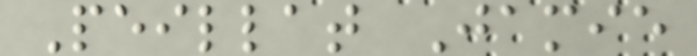Peillat Jamie
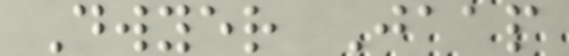Dwyer Jaap
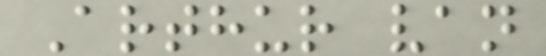Arthur van
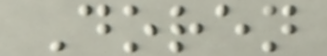Doren
